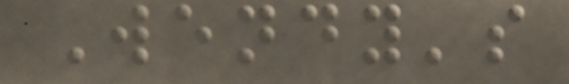Wendy's
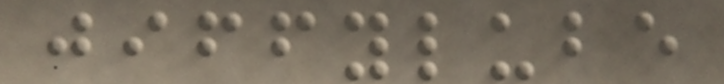jiffylube
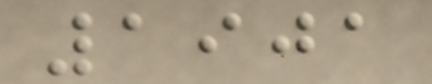1901
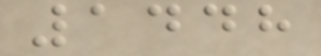1448
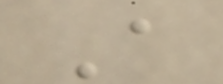A
